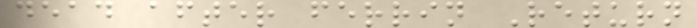dead after ferrin Return
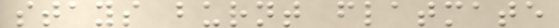stays burnt flatmate
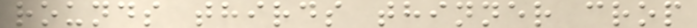rounds thirds thinner crop
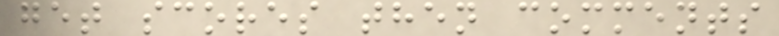get scores then comments
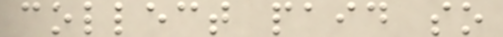collect paid so
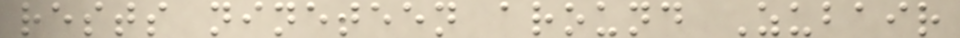rests nineteen around Zubair
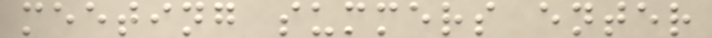meeting summers enter
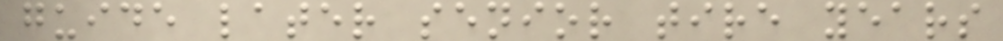guide later senior tire years
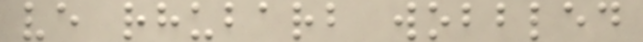ve rhubarb wobbled
